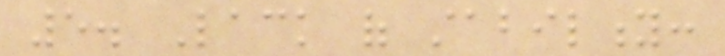5. Lack of stability:
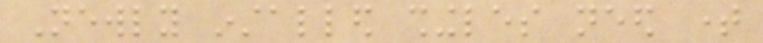Newly installed shingles need time
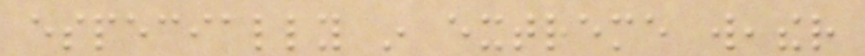especially in extreme weather
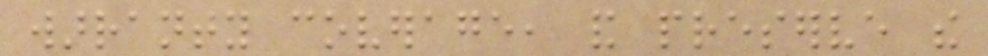warranty coverage, and preserve the
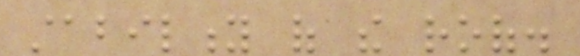stability of the roof.
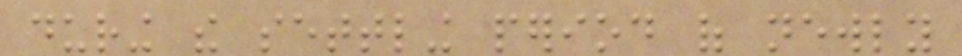during the settling period of newly
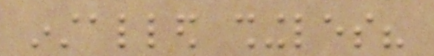installed shingles?
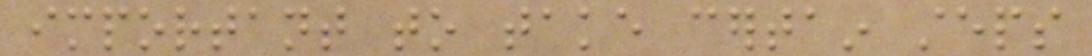important to take certain steps
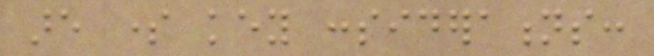are some key considerations:
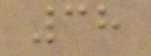38
